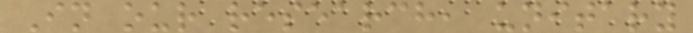In our research, unitary
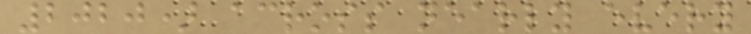2020) across nearly every
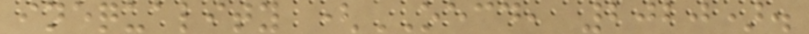inequality (OECD, 2020).
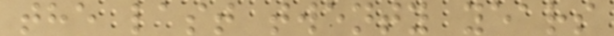the last twenty years
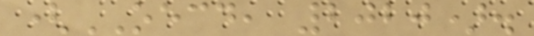(OECD, 2020).
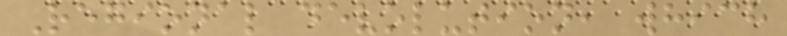Regional devolution, which
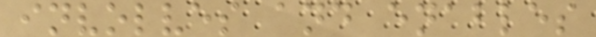involves and enables
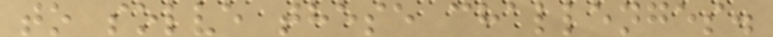to solve these challenges.
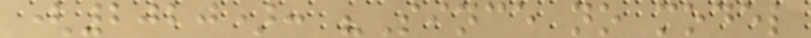(2020): "Since no model
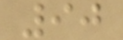90
